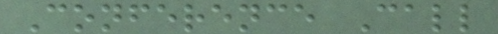Conference Call
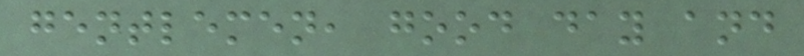gentlemen, good day and
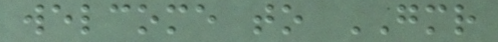welcome to GMR
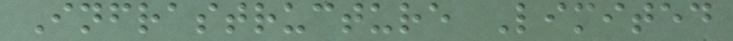Infrastructure Limited
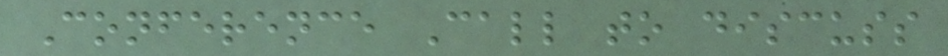Conference Call to discuss
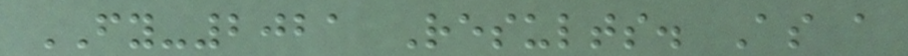FY-2021 Results. As a
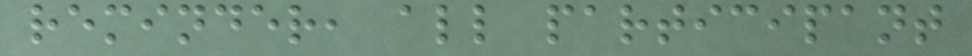reminder, all participant
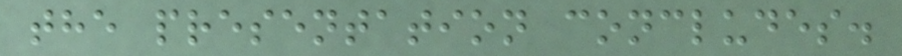the presentation concludes.
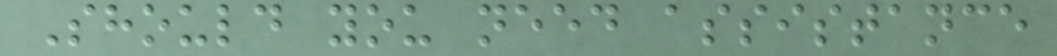Should you need assistance
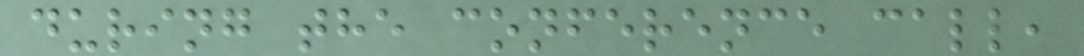during the conference call,
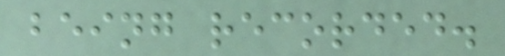being recorded.
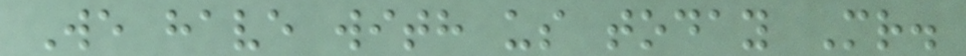We have with us today Mr.
